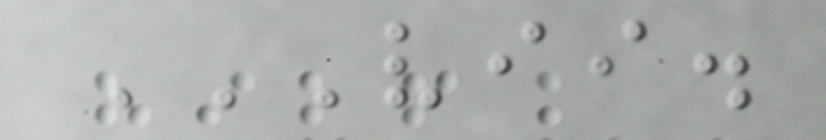VII.
